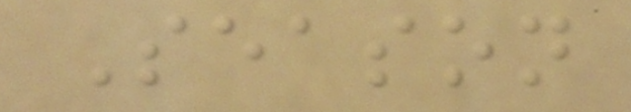Season
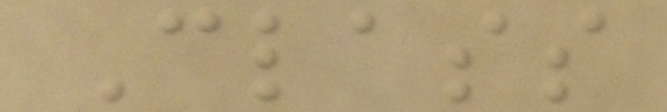Class
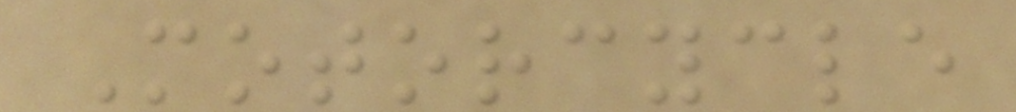Motorcycle
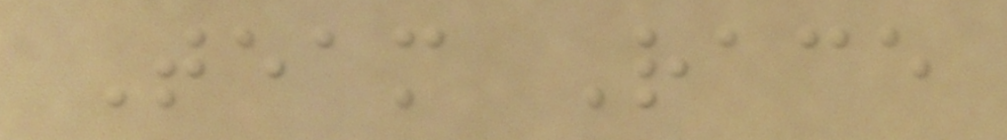Team Race
